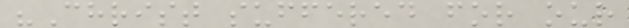"Christ suffered for our
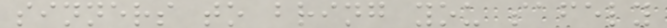sinners to bring you safely
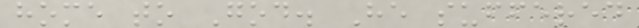home to God. He suffered
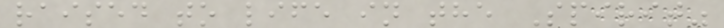raised to life in the Spirit"
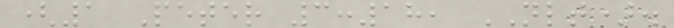(1 Peter 3:18, NLT).
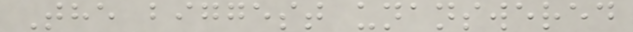The biggest unanswered
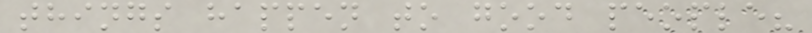things happen to good people?
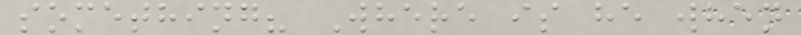something? Where is he when
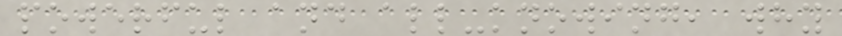powerful and all-knowing, why
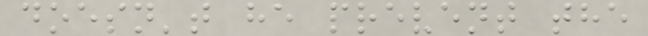doesn't he prevent the
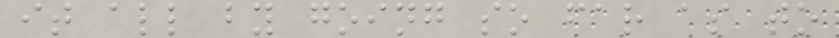it all by going so far as to
